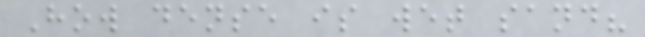How dense is wet sand?
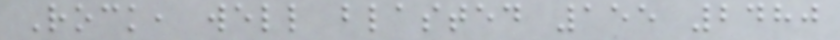Rock, well blasted 155 2480
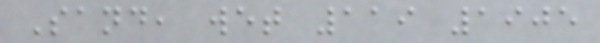Sand, wet 119 1905
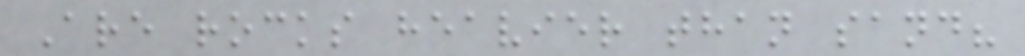Are rocks heavier than sand?
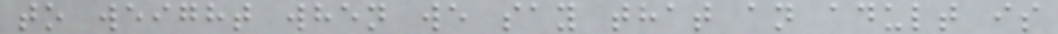to weight when we say that an adult is
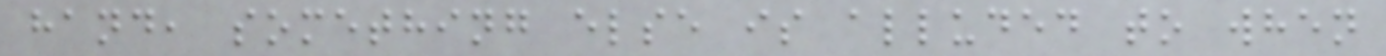hand, something else is alluded to when
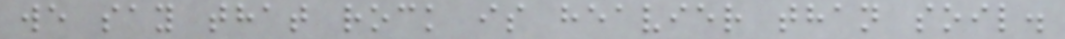we say that rock is heavier than soil.
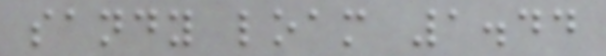sandy loam 1.44
